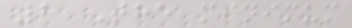2 The minimum
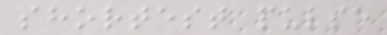shortest pulse
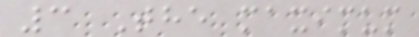3 The maximum
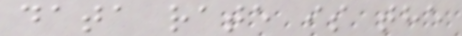data rate is the
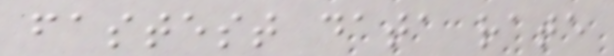fastest data rate
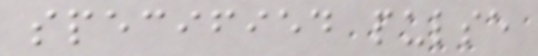specified pulse
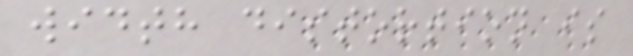width distortion is
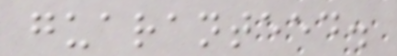guaranteed.
